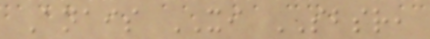Anais XI SBSR,
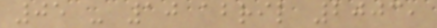05 - 10 abril 2003,
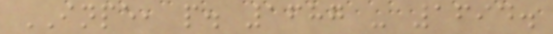INPE, p. 1687 - 1694.
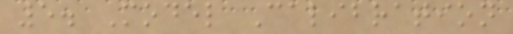5. Model Calibration
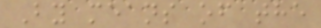By means of the
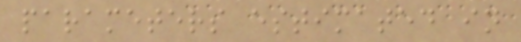parameters estimated in
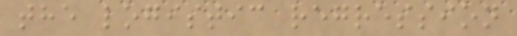the logistic regression
